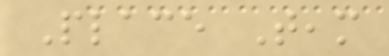Place Team
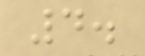4.
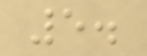5.
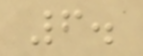6.
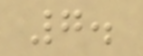7.
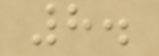8.
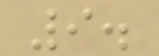9.
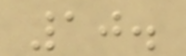10.
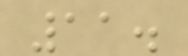11.
